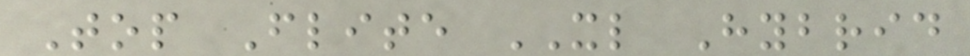Top Flite XL Hybrid
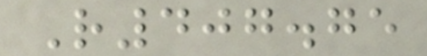R407.75
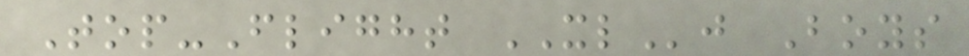Top-Flight XLj Boys
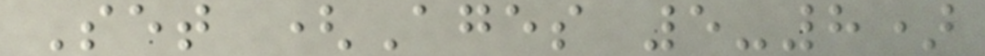Set (Ages 5-8)
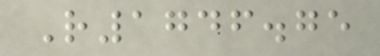R1746.75
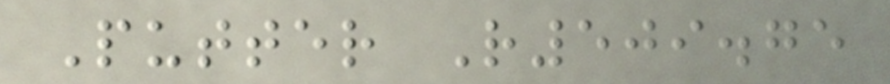Putter R509.75
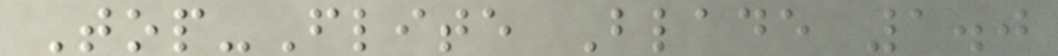Top-Flite Blade 1.0
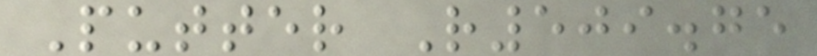Putter R509.75
